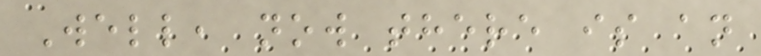Well, now there is an
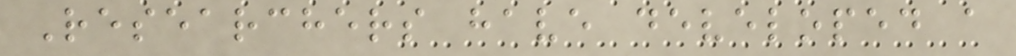Researchers have developed a
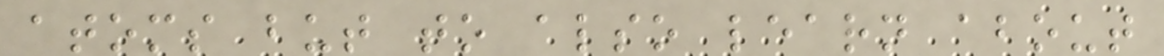atoms but to also learn about
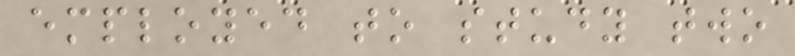employed to study two
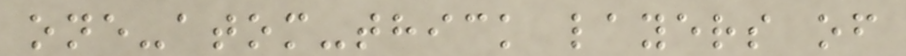one-atom-thick layers of
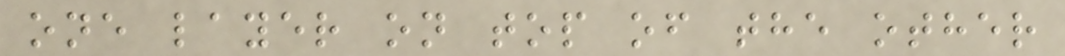one layer on top of the other
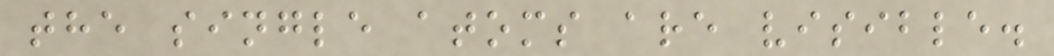the single atoms are visible.
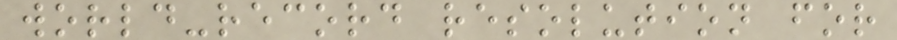world-record resolution for
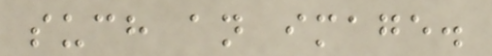such an image.
